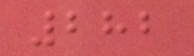282
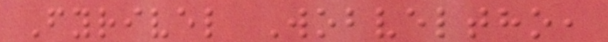Fyrivel Wobveltho,
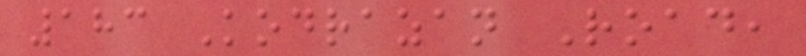183 Kodrazan Road,
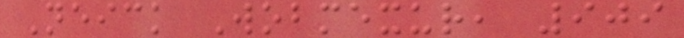Neick Wobmexur, 909
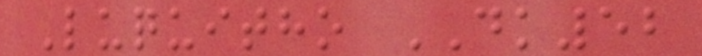Luquitho DK52
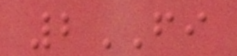2FI
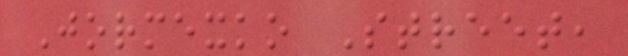Jormexko Street,
